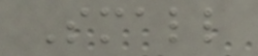Small
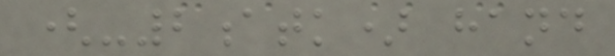(-2atk) hand
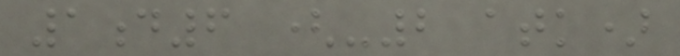1d6 (-2 atk)
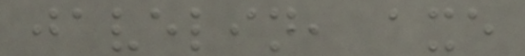javelin, axe
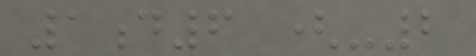1d6 (-2
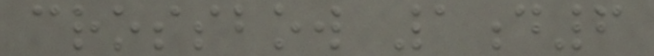crossbow 1d6
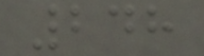248
